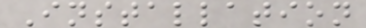Installation
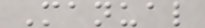Manual
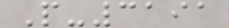P-3191
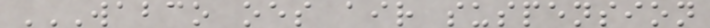WABCO OES AIR SUSPENSION
